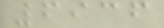6936
